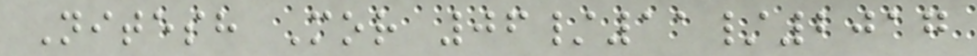Nitesh Mor 06/11/2017
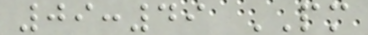09:49 PM
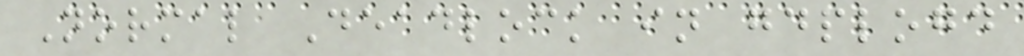Normal Deadlock in gdplogd
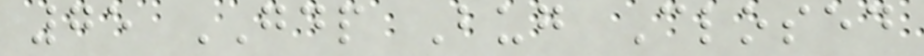75 GDP Bug Closed
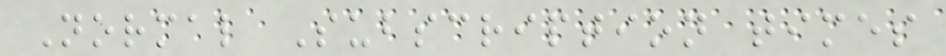Normal Subscription times
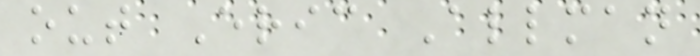out Eric Allman
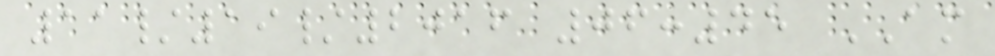11/19/2016 06:45 AM
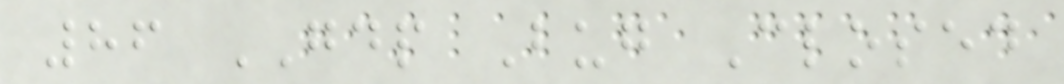86 GDP Bug Closed
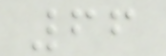66
